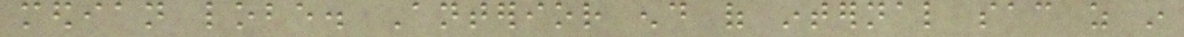median lobe. Anterior end of internal sac as in
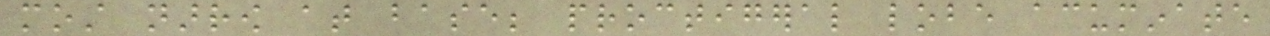most narrow at base; proctigeral lobe acuminate
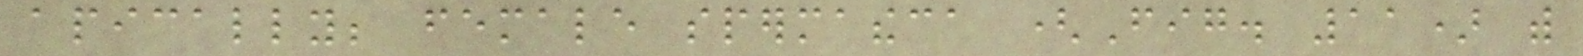apically; female spermatheca (Fig. 11) with
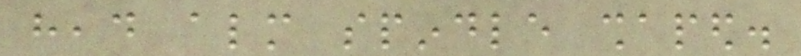head almost spindle shaped.
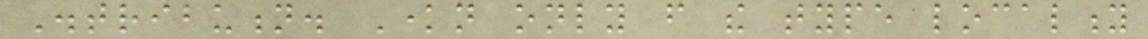Distribution. Known only from the type locality
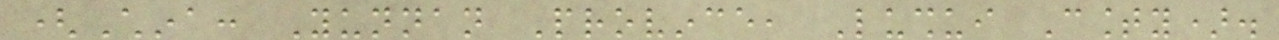(China: Yunnan Province, Lushui County).
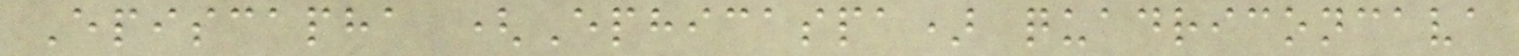Episcapha (Ephicaspa) quadriconcava
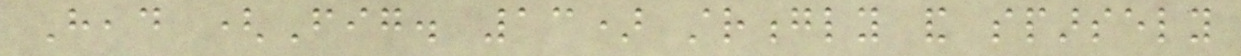Head (Fig. 13) strongly and sparsely
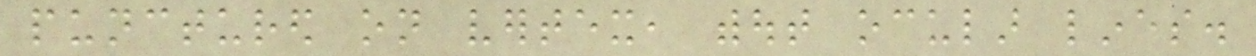punctured on vertex, without ocular lines.
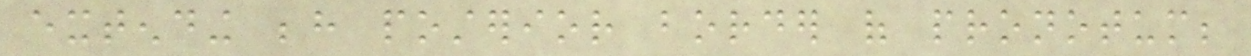extending behind posterior border of pronotum;
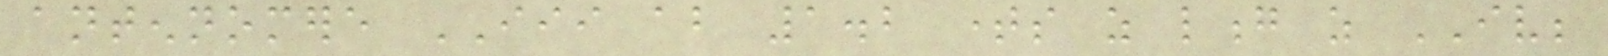antennomere III about 1.2 times as long as IV;
